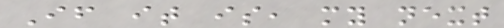If it is, my next
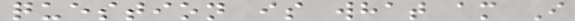question is what am I
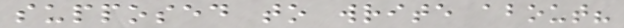supposed to write about?
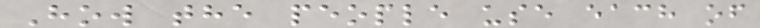How the people use each of
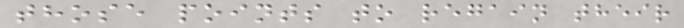those points to regain their
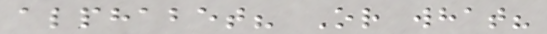alphabet? Or what?
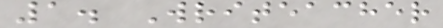1. Writeacher
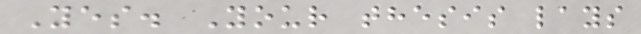Yes. Your thesis lays
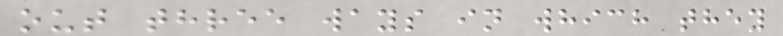out three ways in which they
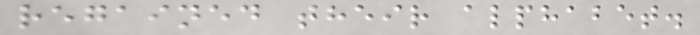regained their alphabet.
